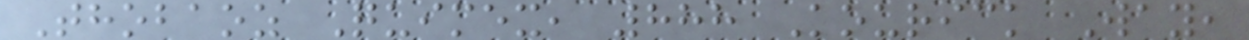Thobaoz Quimex, 888 Kourick Way,
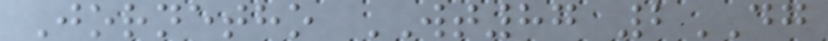Jornetho WT87 2DG
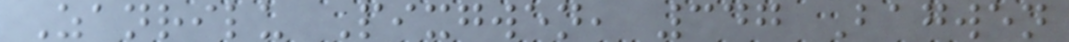Zanrilu Pixgwen, 347 Bagwen
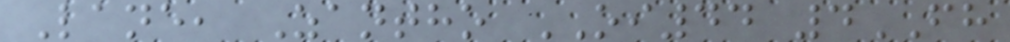Lane, Zantho OI44 4FH
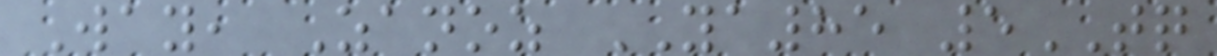Way, Zanoz YA85 5TQ
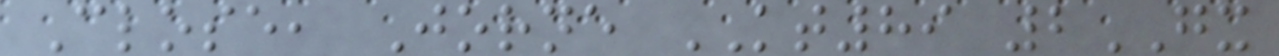Close, Jorne KT89 2GX
